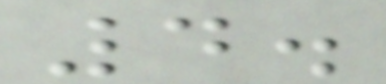4.
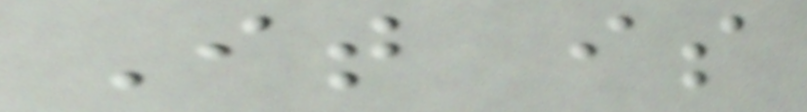It is
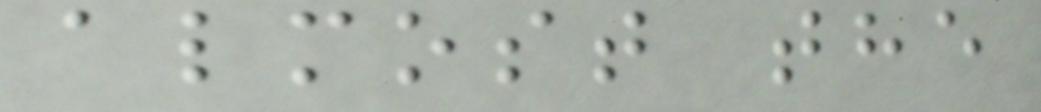almost the
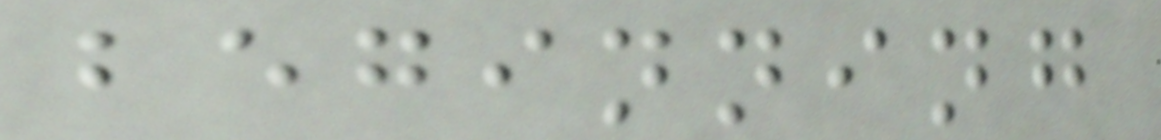beginning
